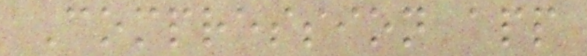Compression app
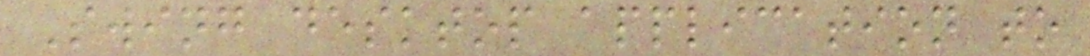Swing desktop application to
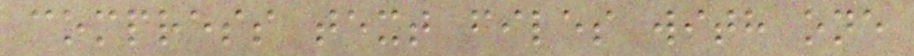compress text files with one
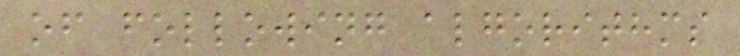of following algorithms
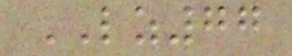LZ77
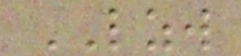LZW
